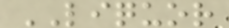LIQUOR
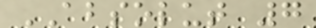ABSOLUT 7
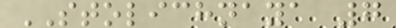STOLICHNAYA 7
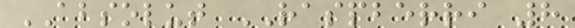ABSOLUT RASPBERRI 8
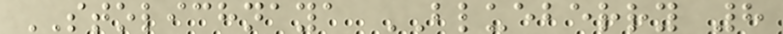STOLICHNAYA BLUEBERRY 8
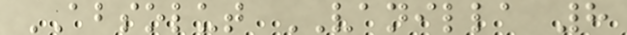ABSOLUT VANILLA 8
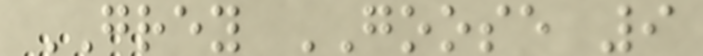GREY GOOSE 9
